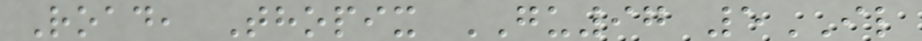Road, Thopix GU97 5IL
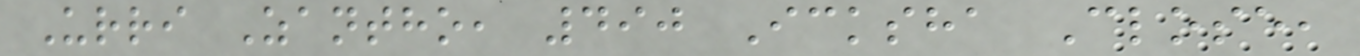Urri Zantho, 490 Icksha Close,
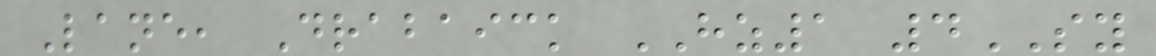Lane, Drabaick HZ1 4SY
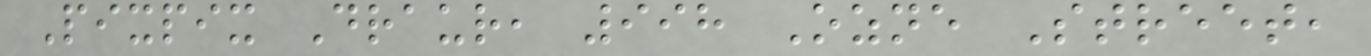Pixpix Draur, 998 Ozne Street,
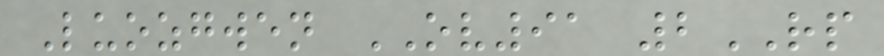Luozgwen OV91 2RP
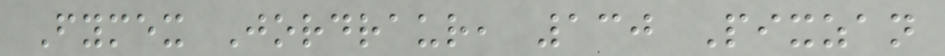Fymex Jordraur, 130 Pixzan
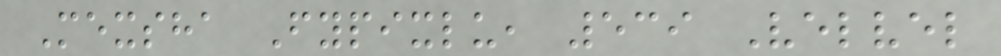Mexsha Fypixlu, 539 Velvel
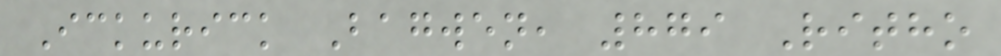Ickurick Bagwen, 879 Ritho
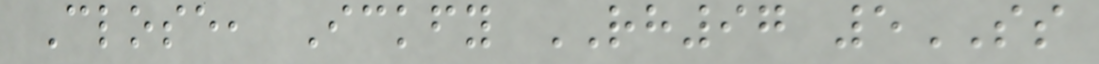Close, Ickfy RH97 5SS
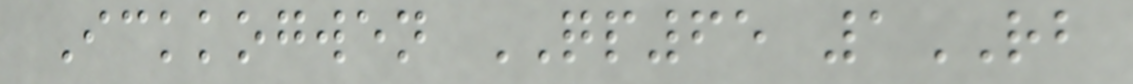Ickkogwen QP65 1RB
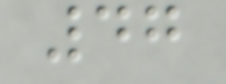47
